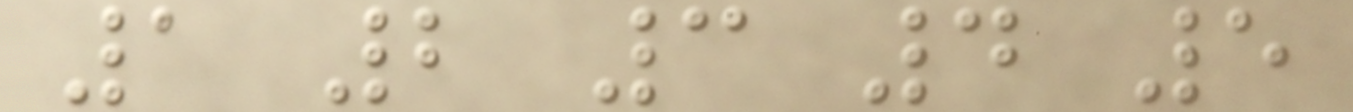1 2 3 4 5
